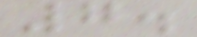7.
